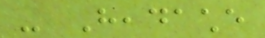- Headache
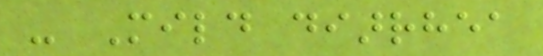- Mild diarrhea
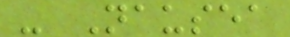- Nausea
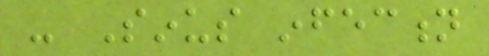- Sinus infection
